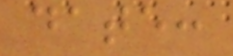date:
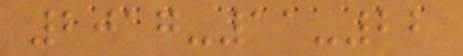2017-11-22
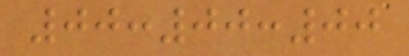00:00:00
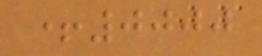+0000
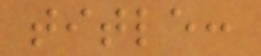title:
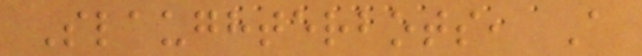Slaughterbots, A
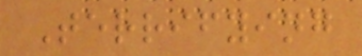Terrifying
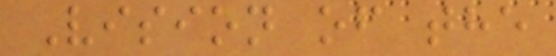Vision of the
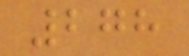278
